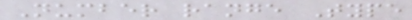Number range Type
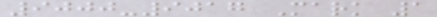9000-9017 Mark 1
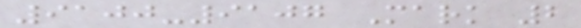9100-9107 Mark 2
